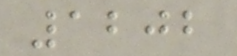1202
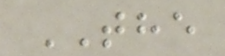THE
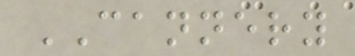CANNERY
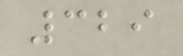329
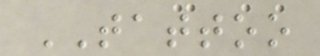TATTOO
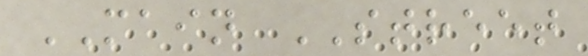MAIN STREET
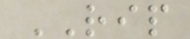RIP
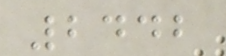2442
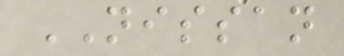NISSAN
